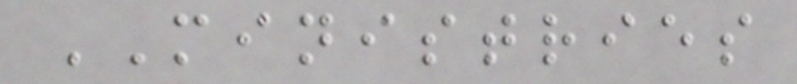MINISTRIES
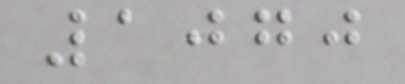1070
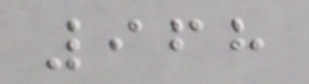968
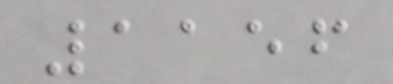1156
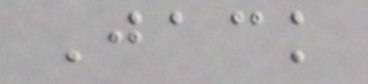Jack
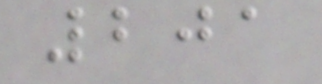201
